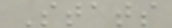Stats
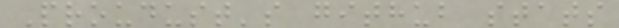Proudust's github stats
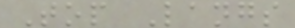Top Langs
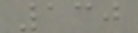130
